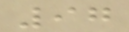97
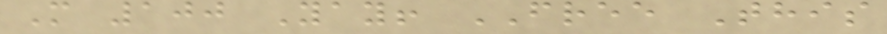M 100 Yay! FREE This
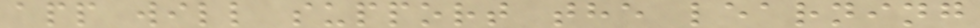app will support the learning
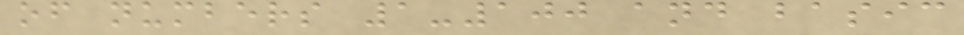of numbers 1-100 and basic
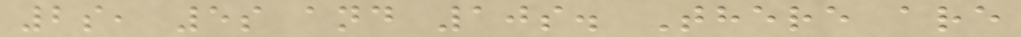2s, 5s and 10s. There are
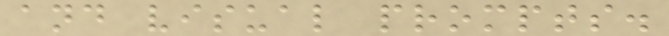and visual prompts.
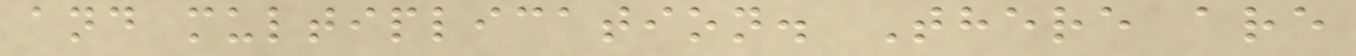and multiplication. There are
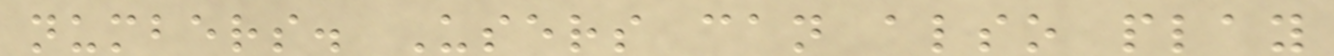numbers. Users can also play
